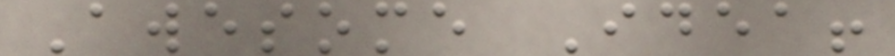Awesome Idea!
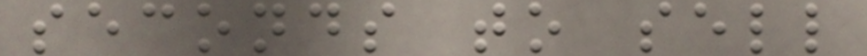seconds to sell
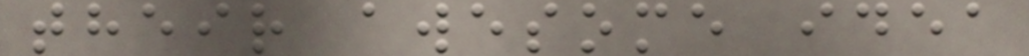their awesome idea
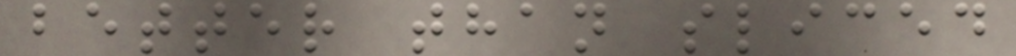better than sliced
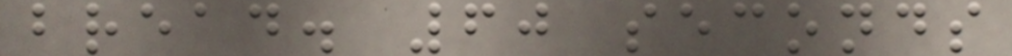bread. 60 seconds
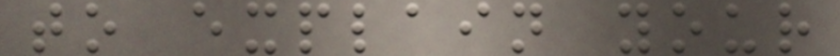to explain your
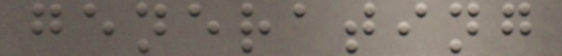generating
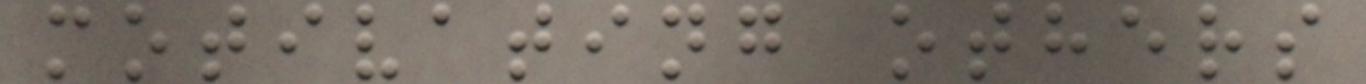motivating others
